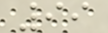99
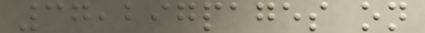37,297pages on
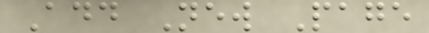Add New Page
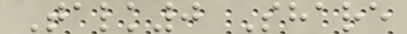Talk0 Share
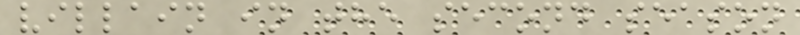villain in the second season
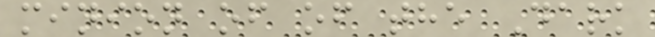minion of of the Dark
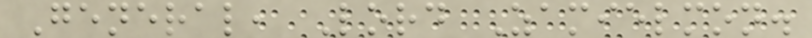General, Lord Zamielmon.
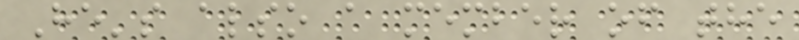He's also a member of the
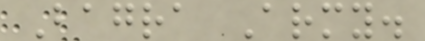Bagra Army.
